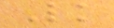Lk
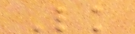Lk
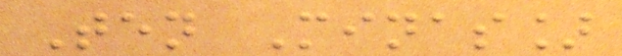Ten Minas]
